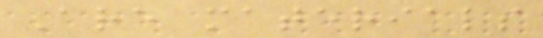Are materials
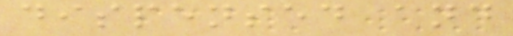dispensed and
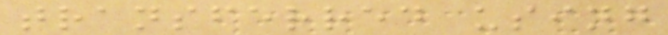transferred using
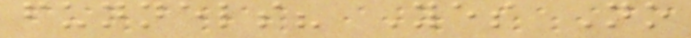funnels? Yes No
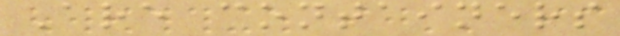Are containers
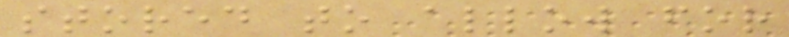stored to allow for
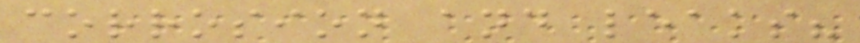corrosion and leaks?
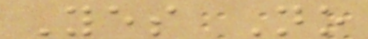Yes No
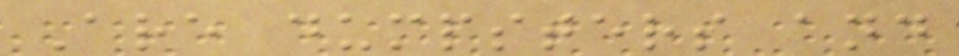Are dumpsters and
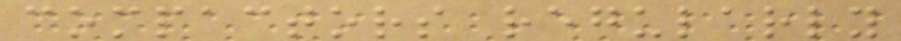compactors regularly
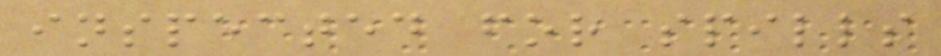inspected for spills
